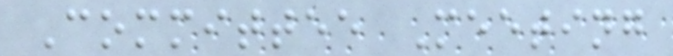Committee Meeting
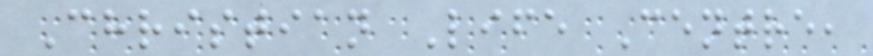Christian Life Centre,
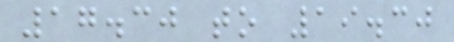17.30 to 19.30
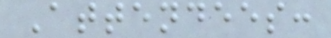Attendees:
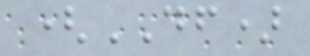(DF)
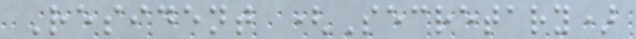Resident (Secretary)
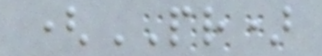(PR)
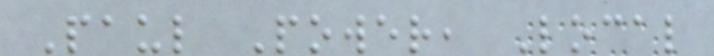Paul Power, Local
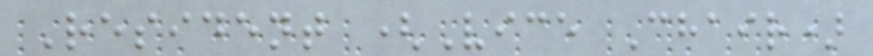Resident (Vice Chair)
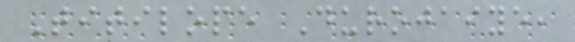Titilope Durojaiye,
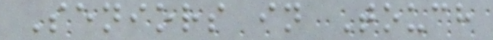Seniors in Touch
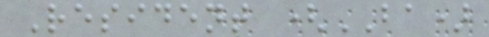Resident (BA)
